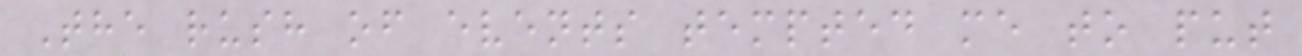The rush of events tempted me to put
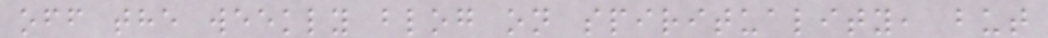off the weekly blog on spirituality, but
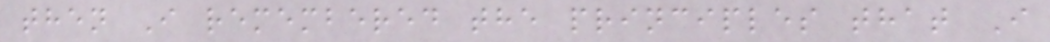then I remembered the principles that I
